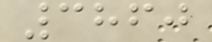3860
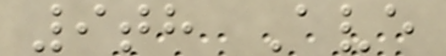9th Ave
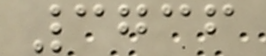3736
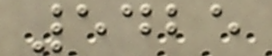5425
